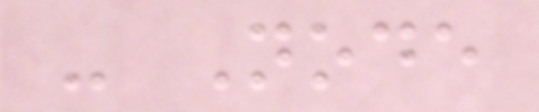- Node
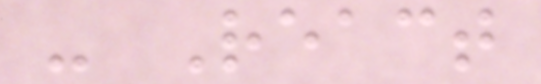- React
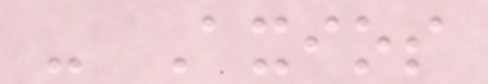- Axios
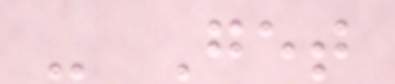- Get
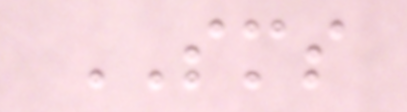SMS
